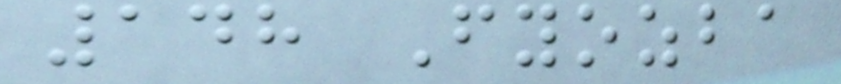148 Fyozba
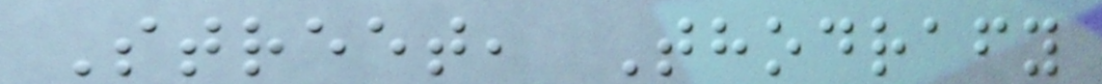Street, Thodrafy
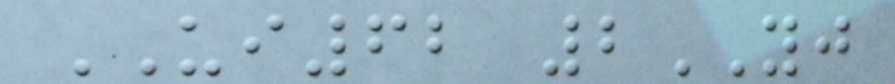UI62 2YJ
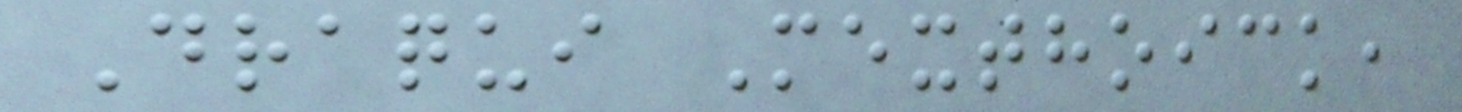Draqui Mexthoick,
